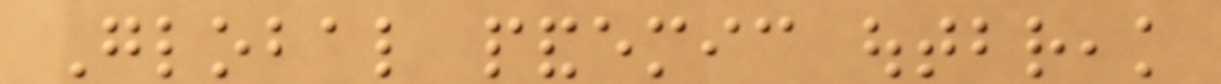Global pandemic outbreak
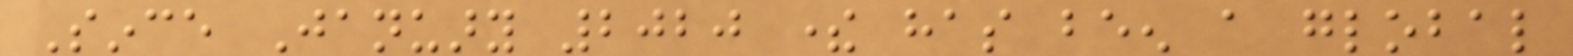Since January 2020 there has been a global
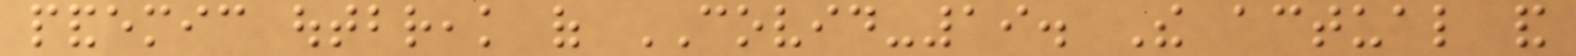pandemic outbreak of COVID-19. The actual and
